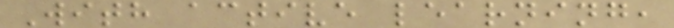With active learning,
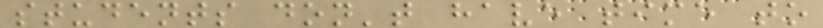students don't have time to
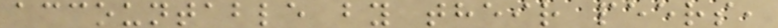accountable by their peers,
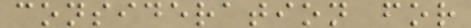consideration for
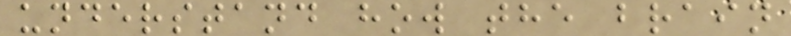understand how the brain
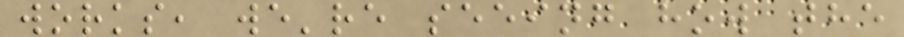works, we're seeing how the
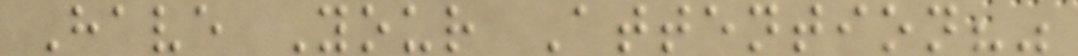Have Your Attention?"
